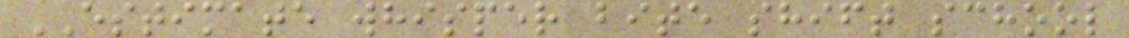ESTIMATE whisper bite shift school
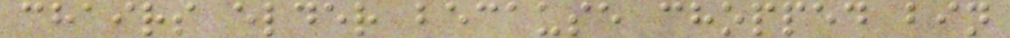chairs elder because chopped bin
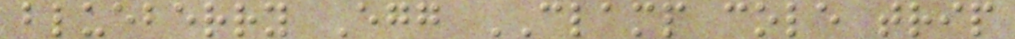blueberry Egg CLAMP cole trip
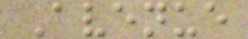Avenue
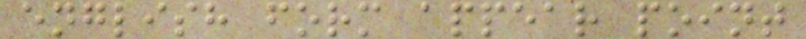english form appear point
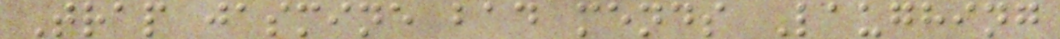Trap jasmine bad mends Laughing
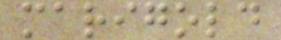marigold
